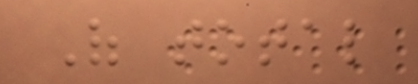Of total
